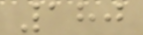180
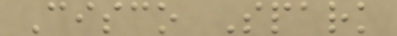Cisco Spark
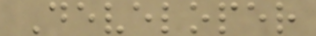Developer
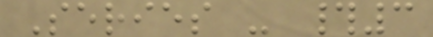Series - #3
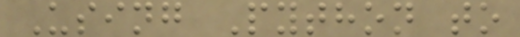Using Python to
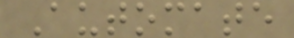Automate
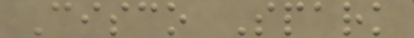Cisco Spark
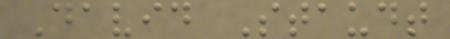David Staudt
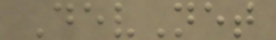DevNet
